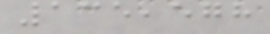135,578
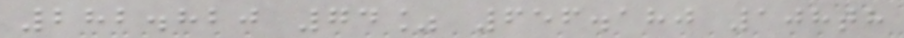282.820 74% 656.180 108th
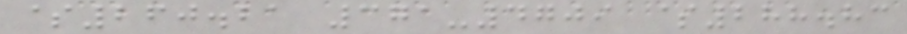$260.21 371-4709 $288.83
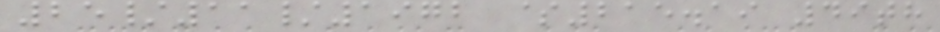25/11/1972 $215.19 49th
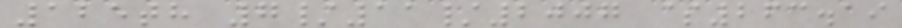125th 7/11/2007 $263.19
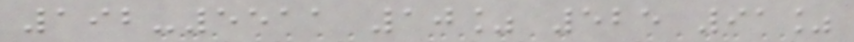192-5511 10% 525 91%
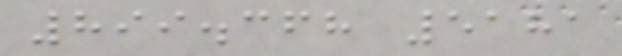899.368 5181
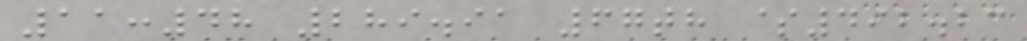11:48 289.91 67th $492.23
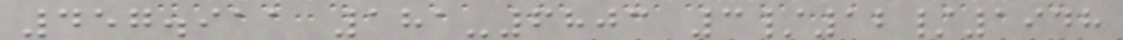457.911 181-6803 3/12/1948
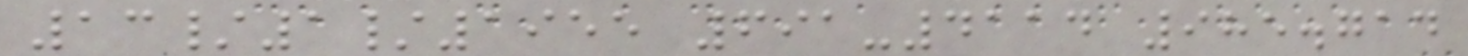13/1/1955 691-4114 985.714
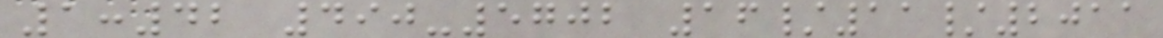1:42 490-5702 16/11/2011
